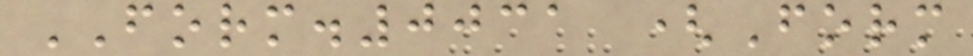FORM.0031 (Form
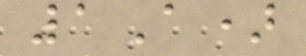1A)
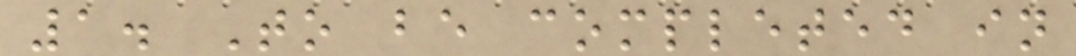1. To be completed in
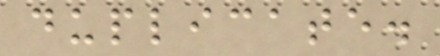duplicate.
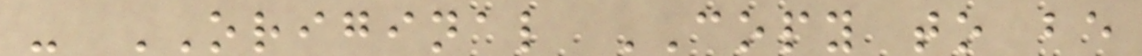- ORIGINAL COPY to be
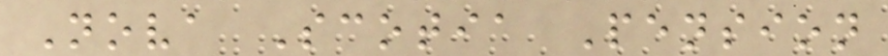Nova Scotia Pension
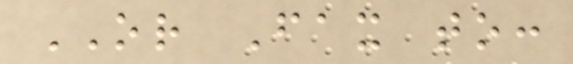OR Fax to:
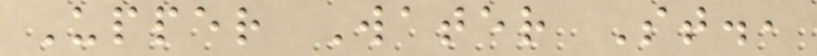Upper Water St.,
